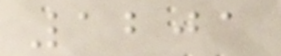1201
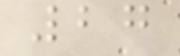27
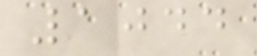1044
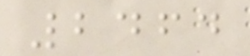2464
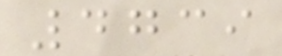4739
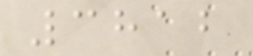3812
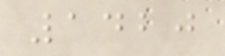1420
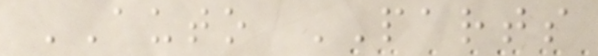AUTO PARTS
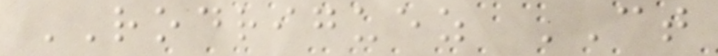RODRIGUEZ CT
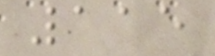115
